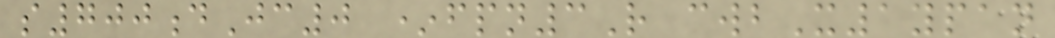s700dJc0 *fpn3R cwbX1ypan
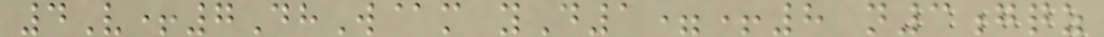4V+7DhW@m yD1=+8 n3gqz
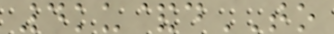4ku&dTO
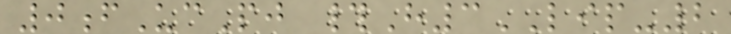0fUcPj #H3LIP-2
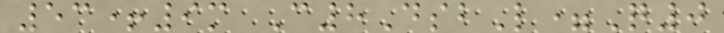53+9m C8DsbL=Q0
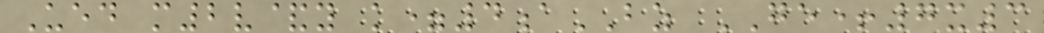Ued m2v&y k=4aBZ GE+7x3
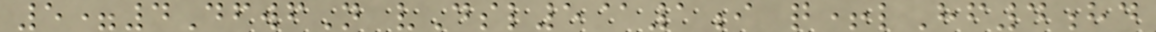5=4DfwfN vDsl5@1i q+lHf4hd
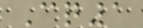Cq1
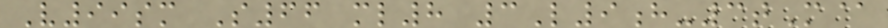V99sm S66 ml8 3L9h-3tM@
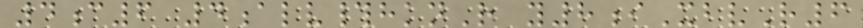4c6 4alv#hknR y8iXbvR6
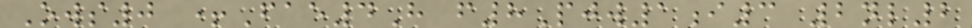Ows0 +Fae4H f8Pjw1i3 2nl2
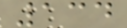134
